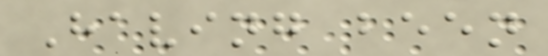Having been
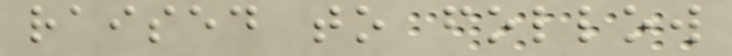raised to follow
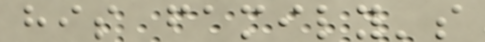his family's
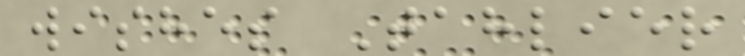wishes Tahlier
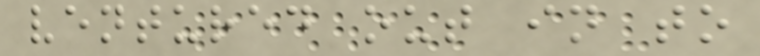ventured out in to
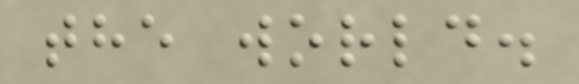the world.
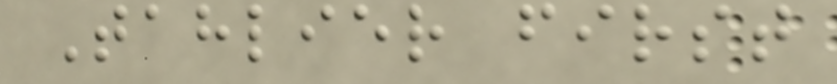Tahlier first
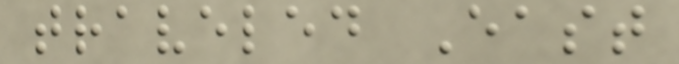traveled East
